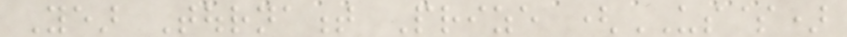Year Tournament Prize (US$)
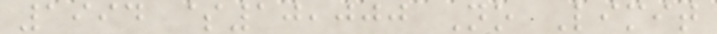1994 $10,000 No Limit
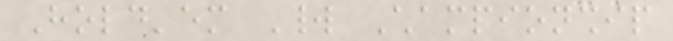Hold'em World Championship
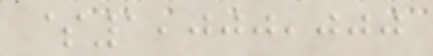$1,000,000
